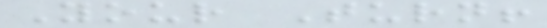Your Turn!
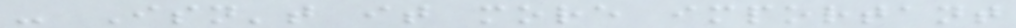- Isn't it more important
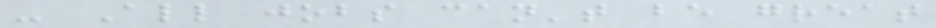- All jobs can't be great
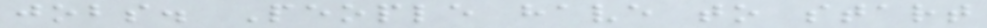jobs. People have to start
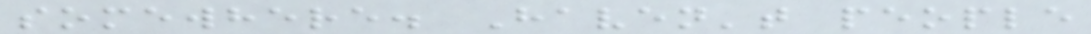somewhere. Haven't people
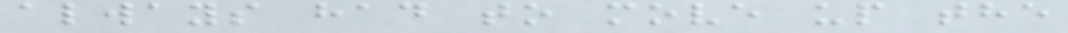always had to move up the
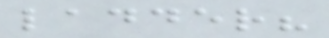ladder?
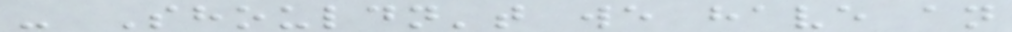- Shouldn't we have an
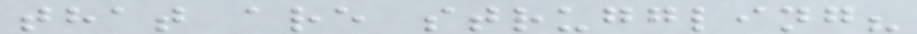that are struggling?
